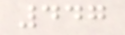447
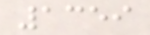1359
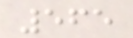565
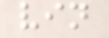vin
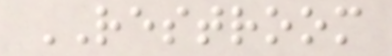RESTROOM
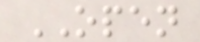OPEN
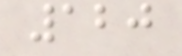120
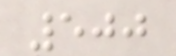500
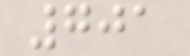701
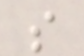s
